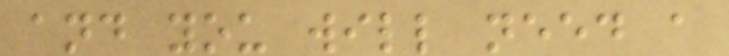and you will need a
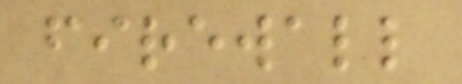firewall
